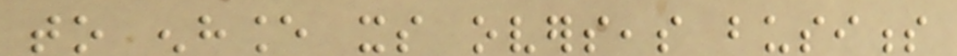to enhance its overseas business
